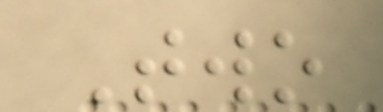Two
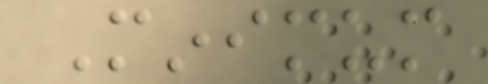Minimum
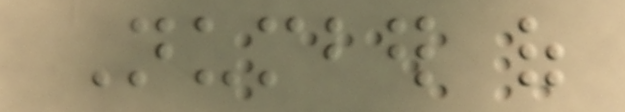Number of
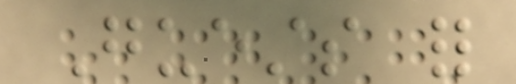Guests for
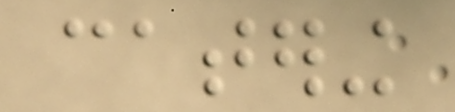catering
